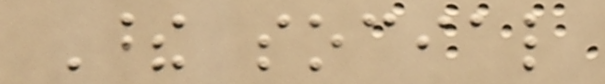These social
